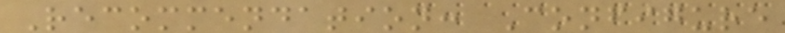Recommendation: Configure
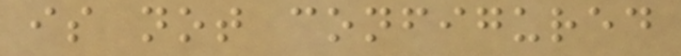is not configured
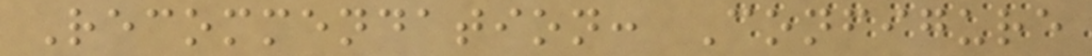Recommendation: Configure
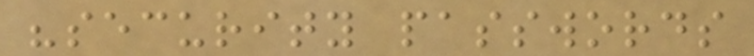"security passwords
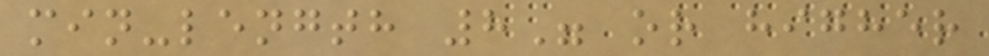min-length 8" or higher
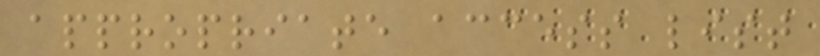appropriate access list
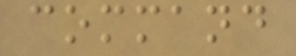command
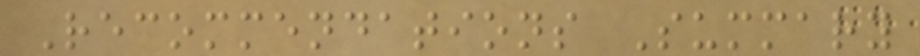Recommendations Summary
